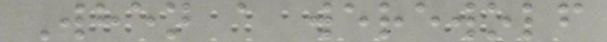When a werewolf
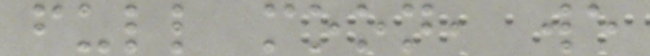full moon, we
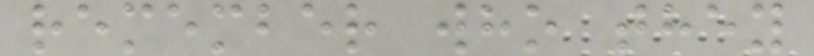remember who they
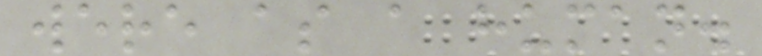were as a human.
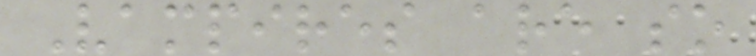Vampires are so
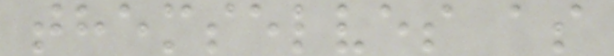themselves as
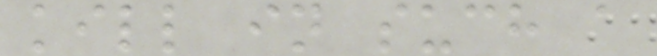kill in such a
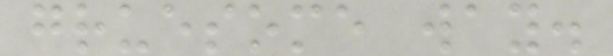gruesome way.
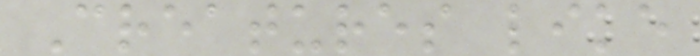Creatures like
